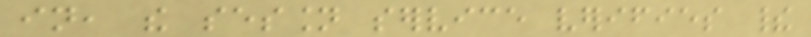in, the session service verifies their
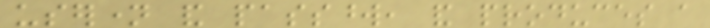username and password, and produces a
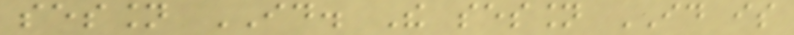session ID. The session ID is
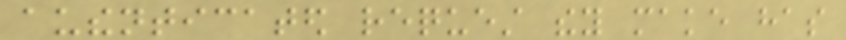authenticated request they make has
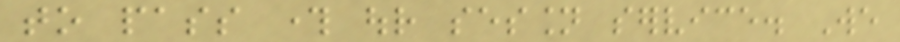to pass through our session service. We
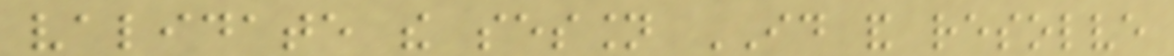validate the session ID and resolve
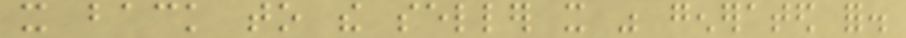it back to the seller it was generated for.
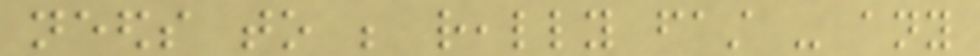needs to be really fast - any
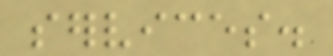services.
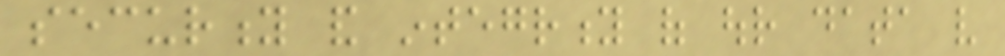security and integrity of our data very
